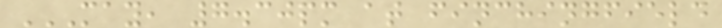MAY, 7.30PM AT FINCHINGFIELD
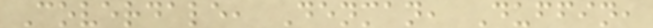Coverdale, Denman, Duffin,
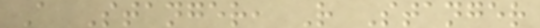A Stanger, R Stanger
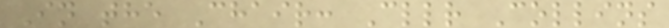In the Chair: Cllr Collins
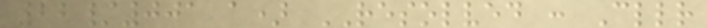22/001 a) RESOLVED : Cllr
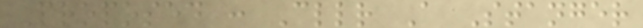Proposed : Cllr A Stanger
